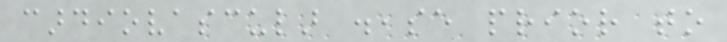cardiovascular disease prior to
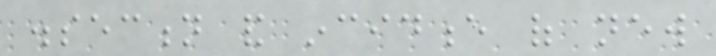dissection and incidence of new
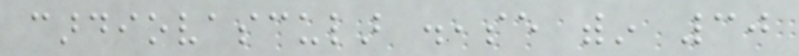cardiovascular disease within 30
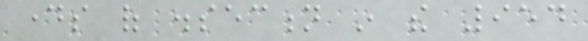days of dissection in the 954
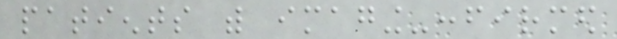patients with imaging-confirmed
